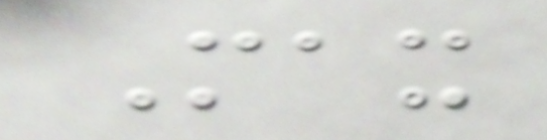Max
